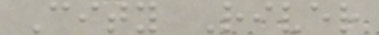City River
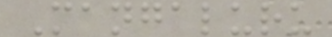Mangaluru
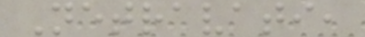Netravati,
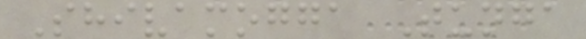Shivamogga Tunga
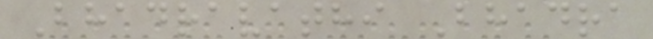Bhadravathi Bhadra
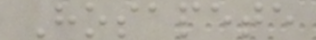Hosapete
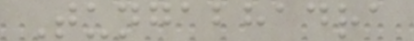Tungabhadra
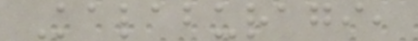Kalaburagi,
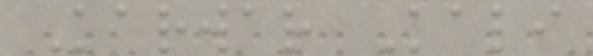Karwar Kali
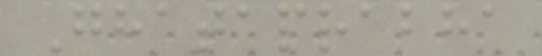Ghataprabha
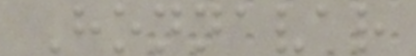Honnavar
